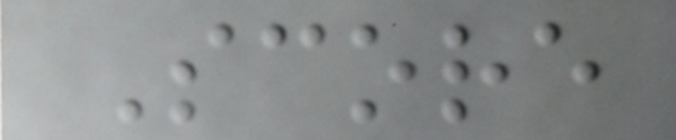Score
